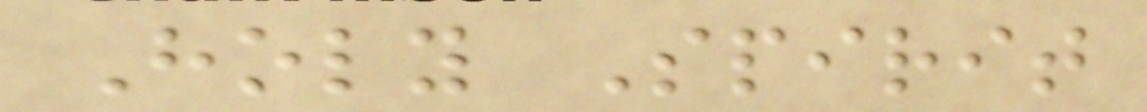Holy Spirit
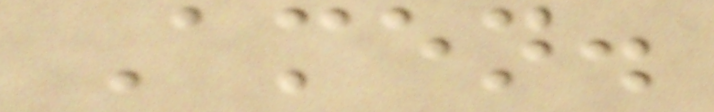Amen.
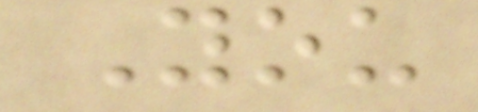You
